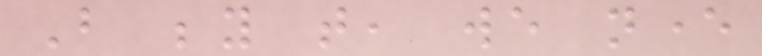But beyond that, we never
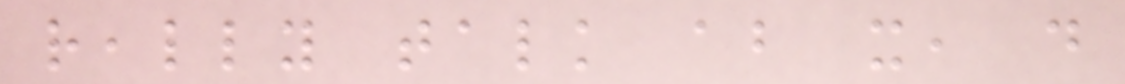really talk about it, do
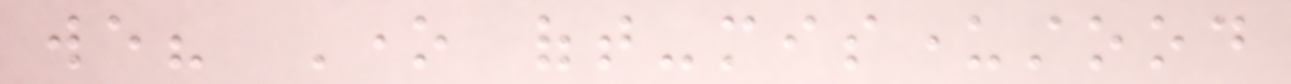we? One oft-misunderstood
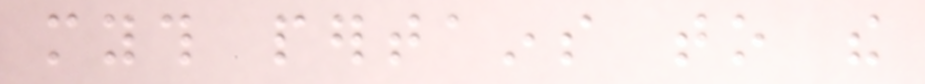myth pertains to the
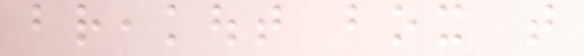breakout box that
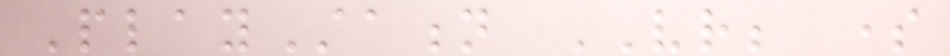PlayStation VR; some
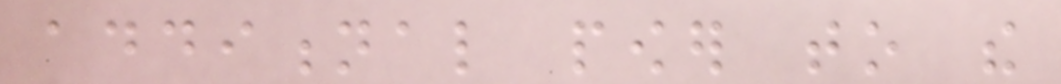additional power to the
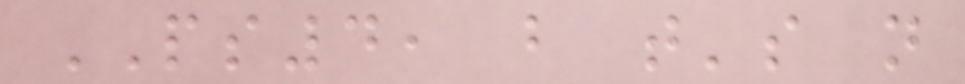PS4, but that's not
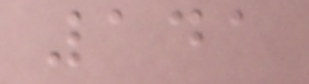141
